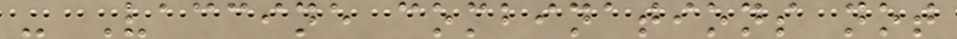- Vaccine combinations not
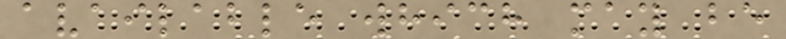available which may be
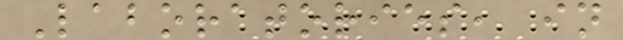Laboratories, in
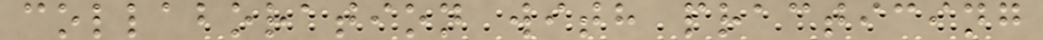collaboration with practicing
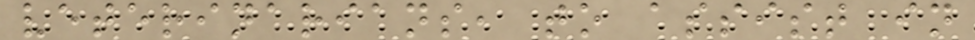veterinarians, to assist in
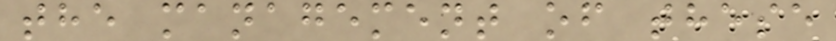the management of these
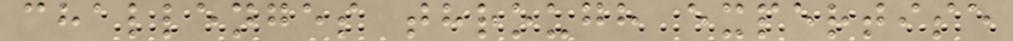challenges through expertise
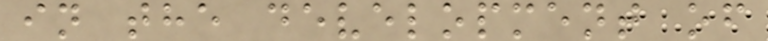in the development of
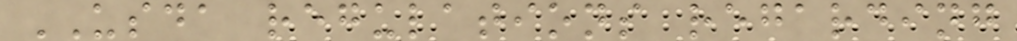USDA regulations regarding
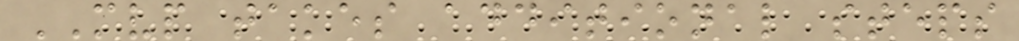MVP takes additional steps
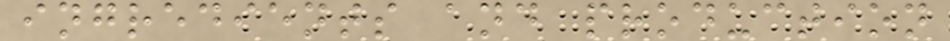ingredients and production
